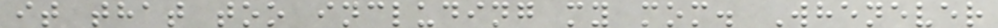it that too including my mom. Whenever
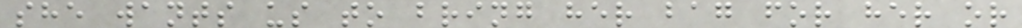she wants us to bring her bag for her or
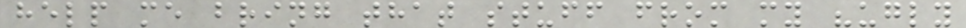help me bring that stuff from my "ugly
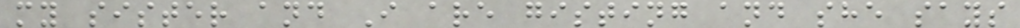my sister and I are gisting and she says
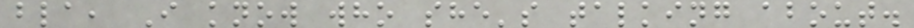bla, I know who she's talking about.
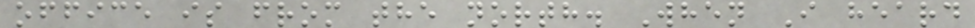office is from the north. When I heard
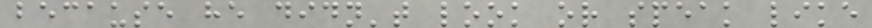because he didn't look or speak like
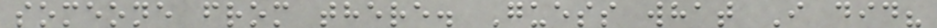someone from there. Guess what I did?
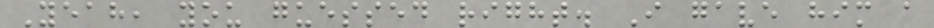Yeah, you guessed right. I gave him a
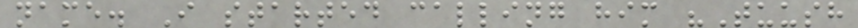name. I started calling him "Tuush
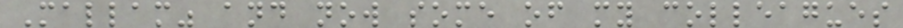Mallam" and now some of my colleagues
